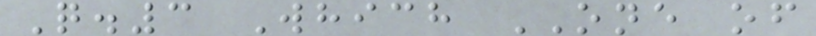Q.3 Which ONE of
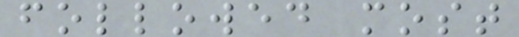followed most
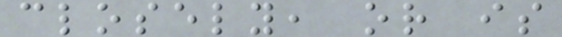closely, or is
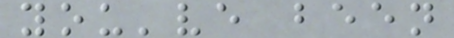you've been
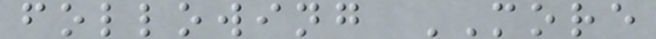following MORE
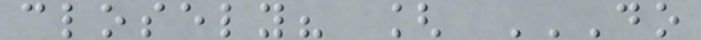closely? [ DO
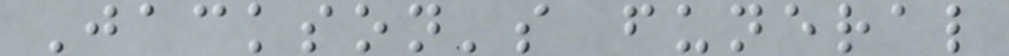Jackson's funeral
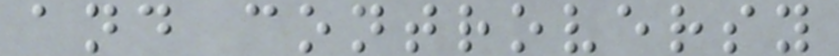and controversy
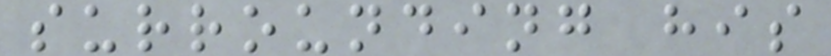surrounding his
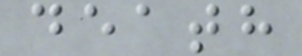death
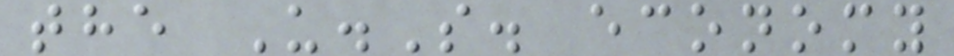the U.S. economy
